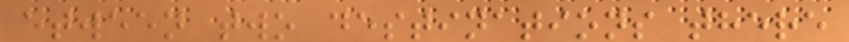etween two destinations there
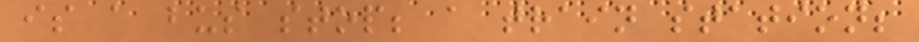is a bus stop; a train station;
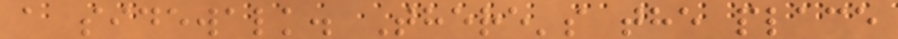a sidewalk. There's the place
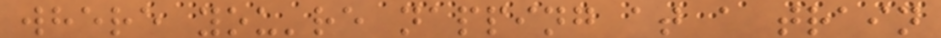where you're napping at a train
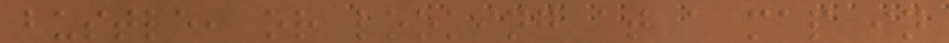bustle, or looking at a map in
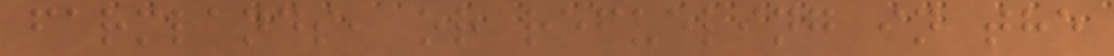farmlands, or refueling in the
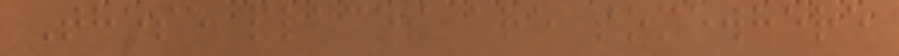These places are somewhere
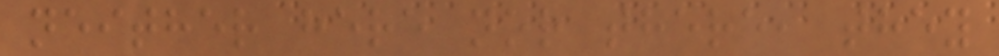neither here nor there, they
